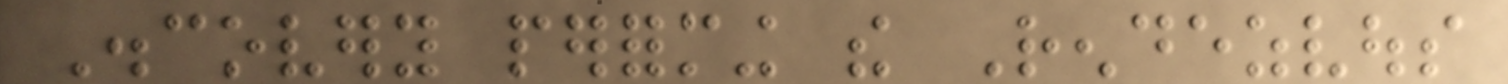Discovery performing the Rendezvous
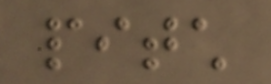pitch
